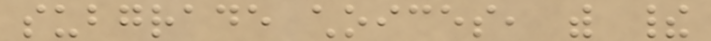subgrade choices, with their
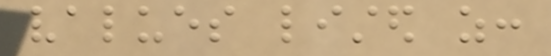values listed as:
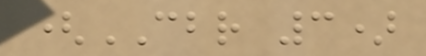(CBR 3)
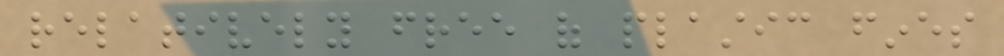relatively free of plastic fines
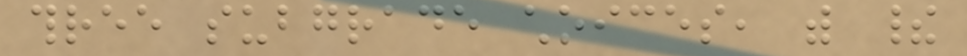three subgrade choices, with their
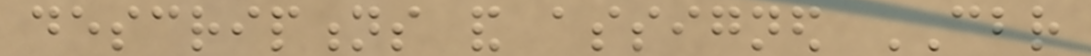descriptions and assigned CBR
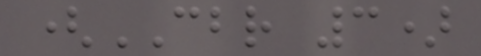(CBR 3)
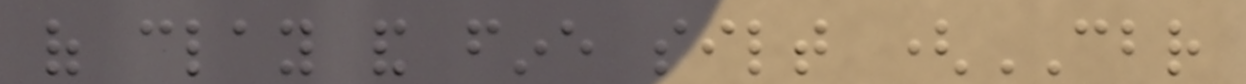of clay and fine silt (CBR
